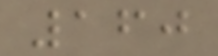160
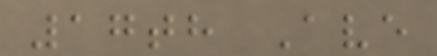17th Ave
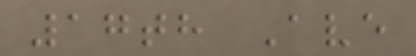17th Ave
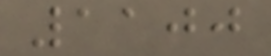1100
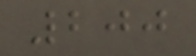200
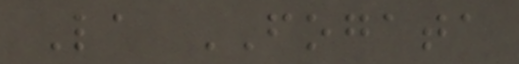La FOGATA
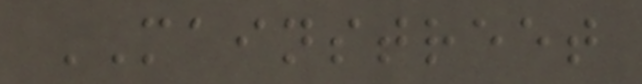MAINSTREET
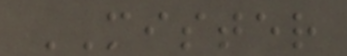MISTER
